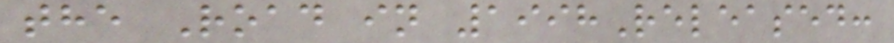the Road in 1998Released:
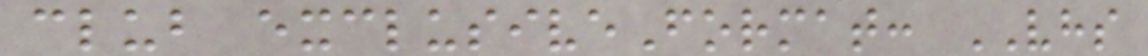club exclusiveFormat: VHS
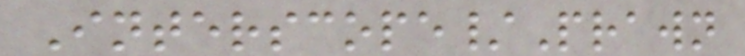Interscope/Prawn
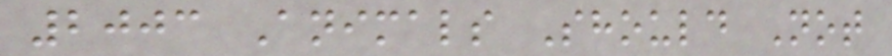2003 Animals Should Not
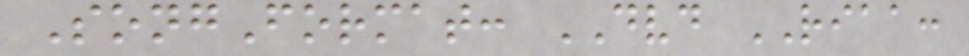SongFormat: DVD RIAA:
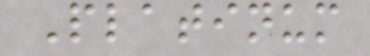Platinum
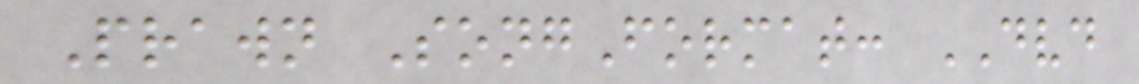Prawn SongFormat: DVD
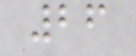26
